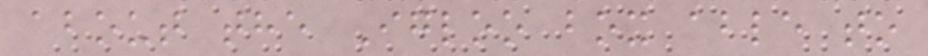about the Igloo box able to
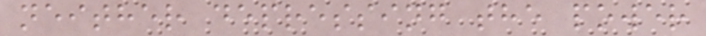neither depressing the power
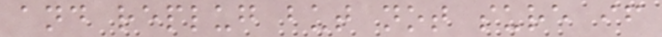and replug but not sure if
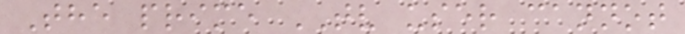The prime TV user cannot
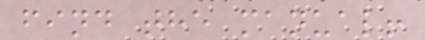find the manual!
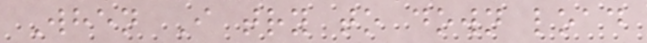When I try to down load
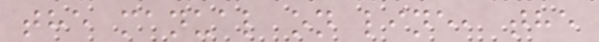the manual on line, the
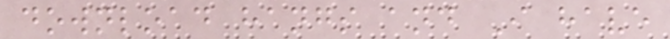download hangs and I have
